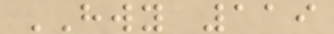HWY 119
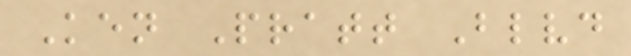Ken Pratt Blvd
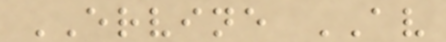ERVINE AV
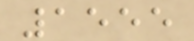1555
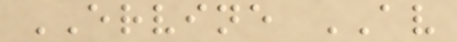ERVINE AV
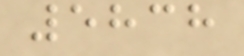5838
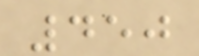450
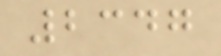2347
